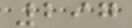297
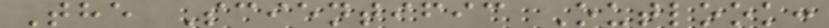The Scientific Outlook:
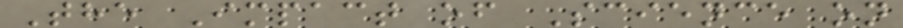The Impact of Science on
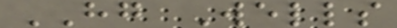HG Wells
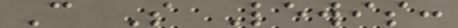C S Lewis:
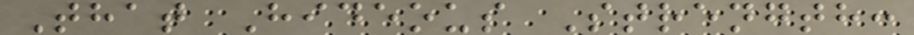That Hideous Strength:
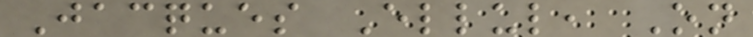Jacques Ellul, On
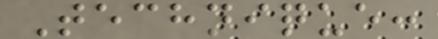Technique:
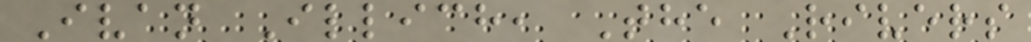Ivan Illich, The Rivers
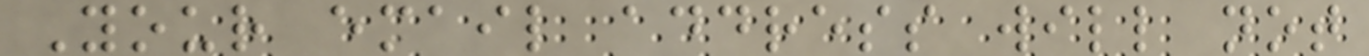Your email address will not
